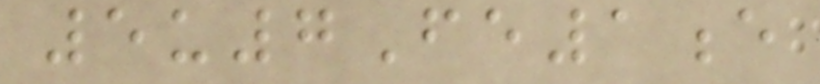5u7Fe1e
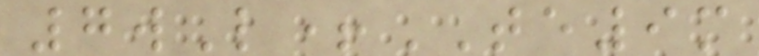7wL+TE9m
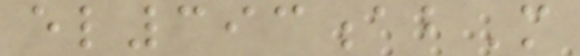el393abM
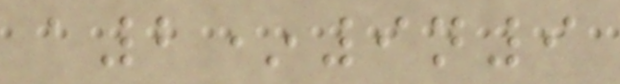a2*9n9
